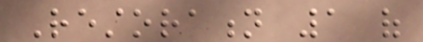Restoration 1 of
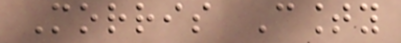Morris County
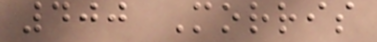400 Morris
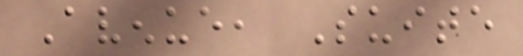Avenue, Suite
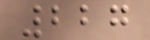227
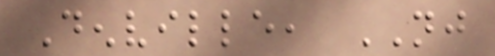Denville, NJ
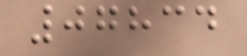07834
